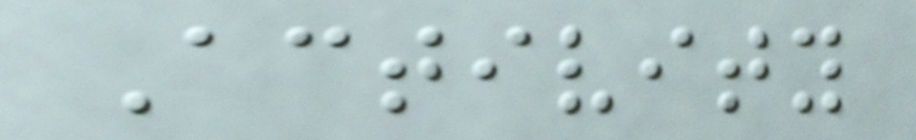Activity
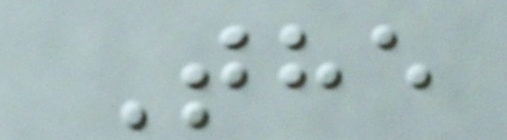The
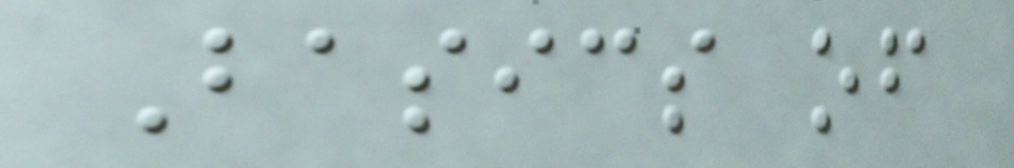Basics of
